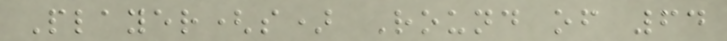Player(s) Round of 64
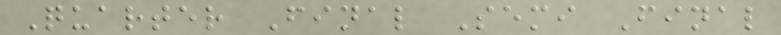Quarter Final Semi Final
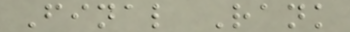Final Rank
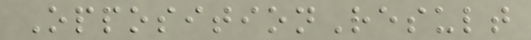OppositionResult
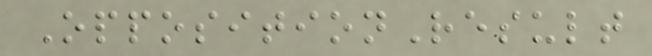OppositionResult
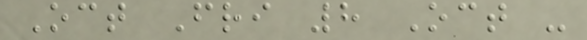Oct Fri 8 Oct -
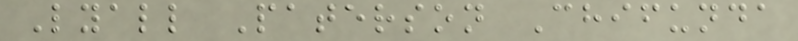Lyall Paterson Chifunda
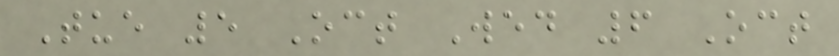Tue 5 Oct Wed 6 Oct
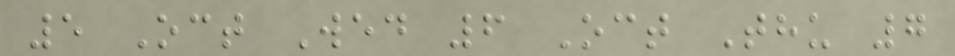5 Oct Wed 6 Oct Thu 7
